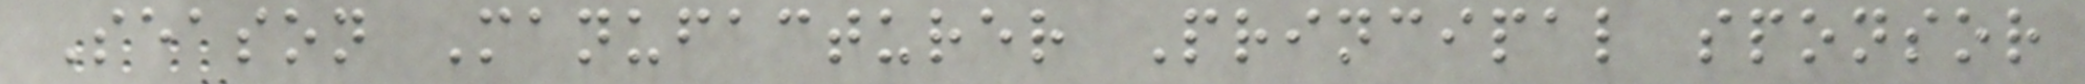Season Manufacturer Principal sponsor
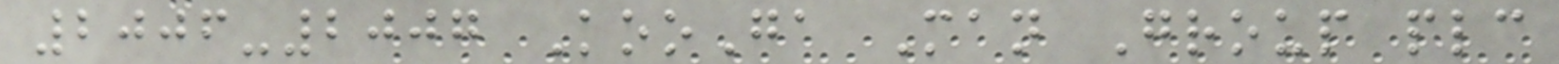2006-2007 KooGa Man Group plc
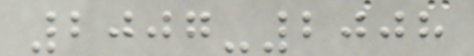2007-2008
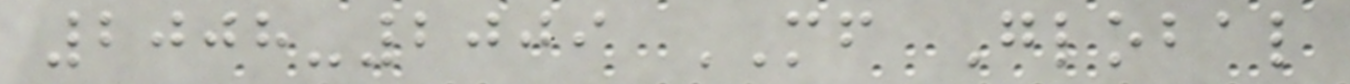2008-2009 MF Global
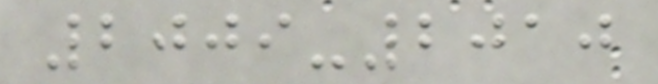2009-2010
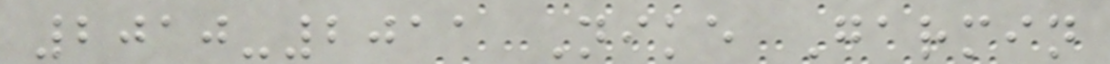2010-2011 Nike Garmin
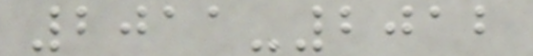2011-2012
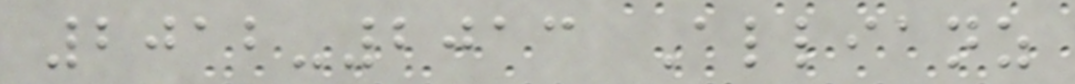2012-2013 Allianz
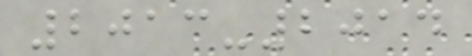2013-2014
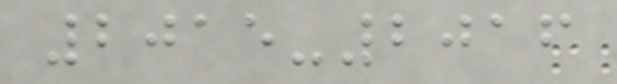2015-2016
